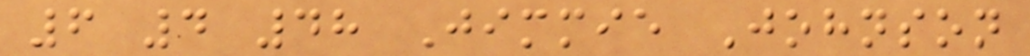6 4 48 Jimmie Johnson
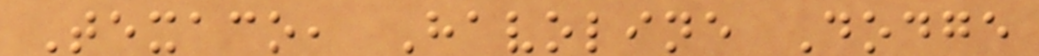Texaco, Havoline Dodge
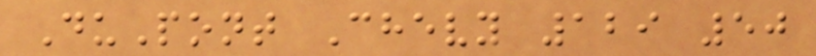DuPont Chevy 129 50
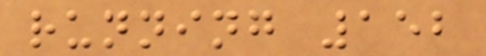running 152
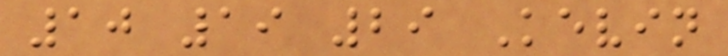10 19 29 Kevin
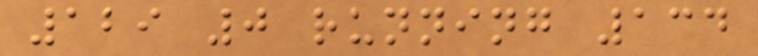129 0 running 134
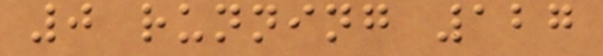0 running 127
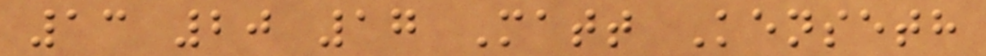13 20 17 Matt Kenseth
